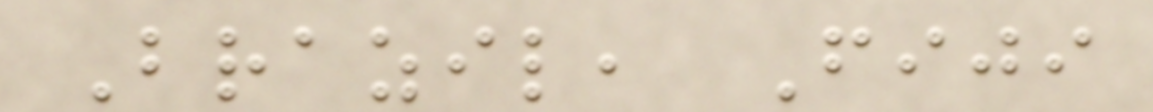Brazil, Fiji
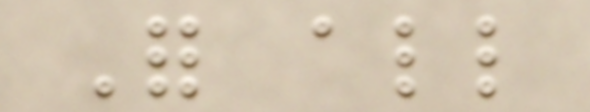For all
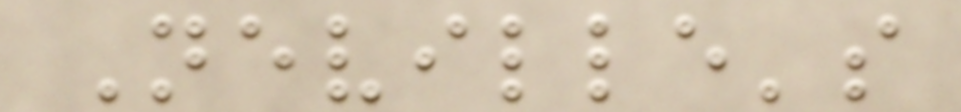Neville's
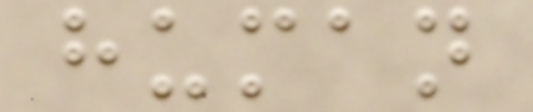human
